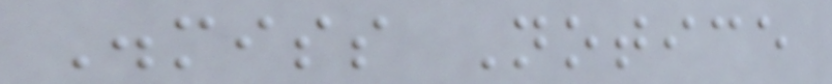Dismiss Notice
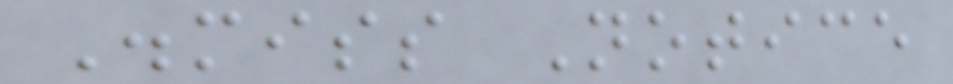Dismiss Notice
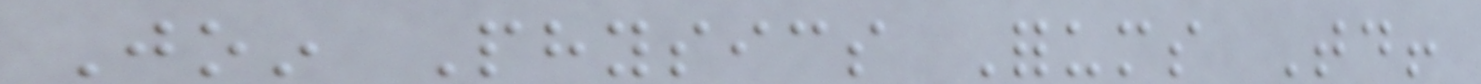Join Physics Forums Today!
